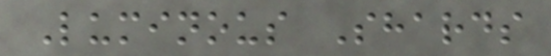Luminous Shards
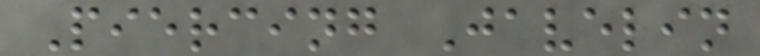Piercing Javelin
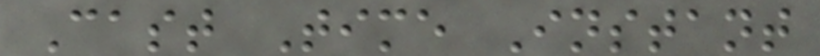Cast Time Instant
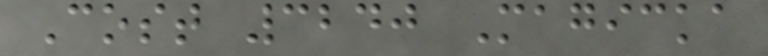Cost 3240 Magicka
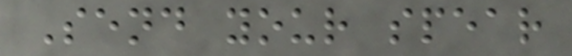Send your spear
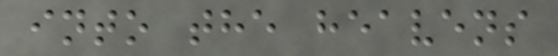into the heavens
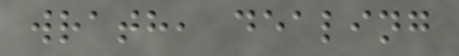wrath, dealing
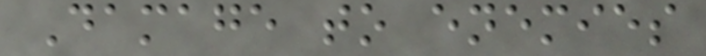Damage to enemies
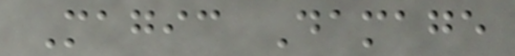Magic Damage
